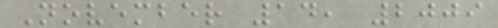November 14, 2009
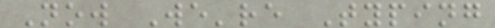Now We're Typing
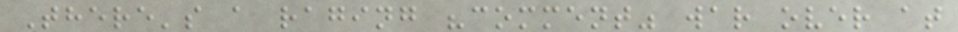There's a raging "comment" war over at
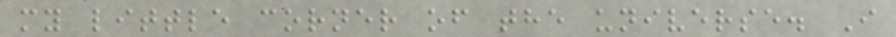my little corner of the universe. I
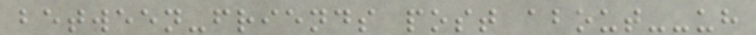between-friends post about--uh
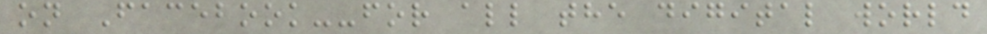on Facebook--for all the digital world
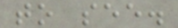to see.
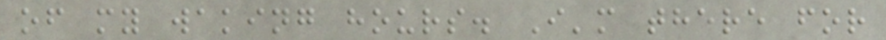of my waking hours. I'm there for
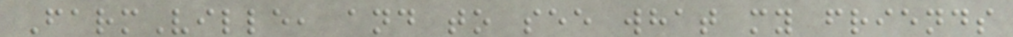FarmVille, and to see what my friends
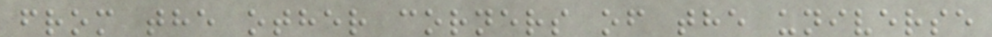from the other corners of the universe
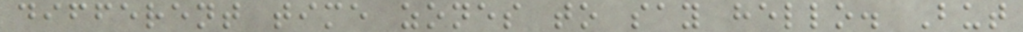different time zones to say hello. But
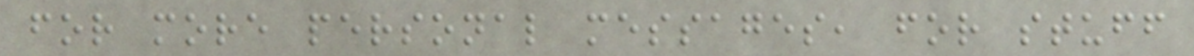for more personal messages, for stuff
